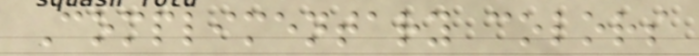Complimentary colors
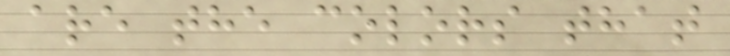are the colors that
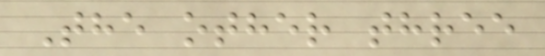The other three
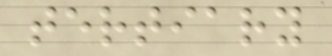tertiary
